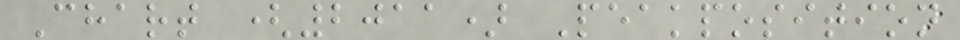Chart (2011) Peakposition
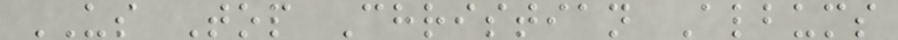US Top Christian Albums
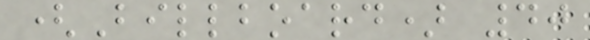(Billboard) 40
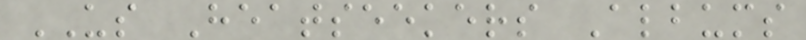US Heatseekers Albums
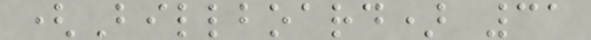(Billboard) 31
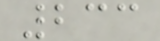233
